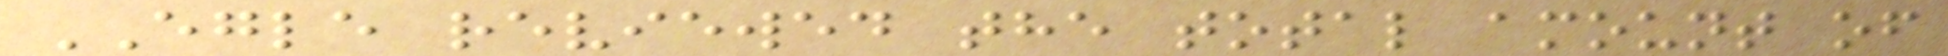EGLE reviewed the total amount of
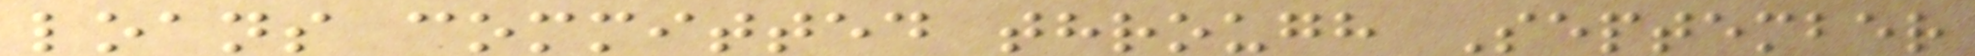loans committed through September
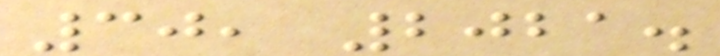30, 2021.
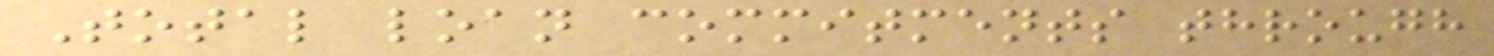Total loan commitments through
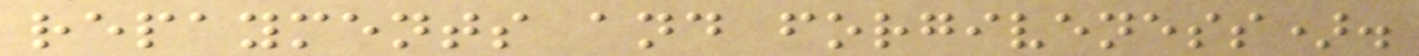repayments and forgiveness).
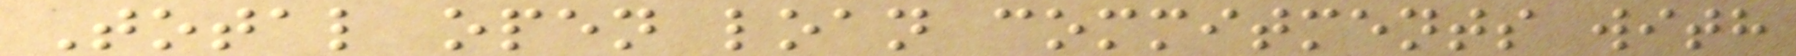Total open loan commitments with
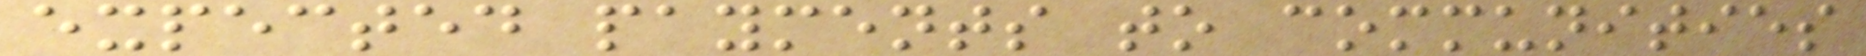expected payments to communities
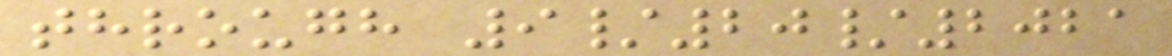through 9/20/2021
